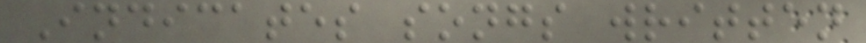Indicates songs written
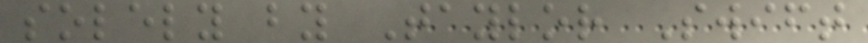solely by Taylor Swift
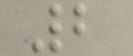2
